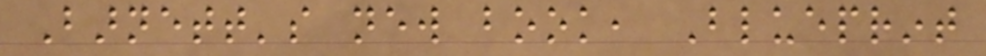Barnett's new book, Blueprint
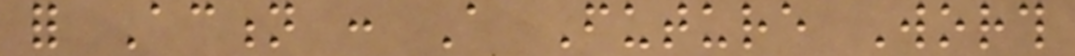for Action : A Future Worth
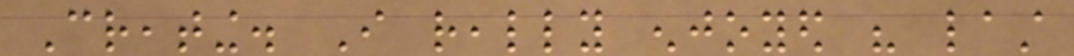Creating. I really enjoyed his last
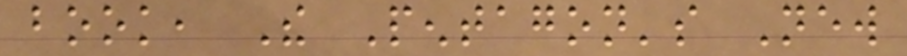book, The Pentagon's New
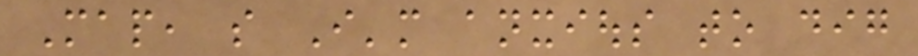Map, so I'm anxious to dig
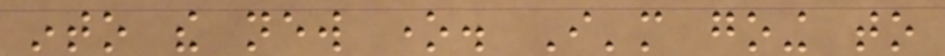into the new one. I'm going to
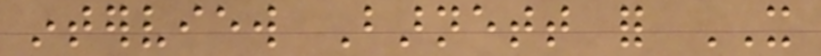interview Barnett for IT
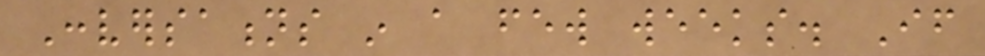Conversations in a few weeks. If
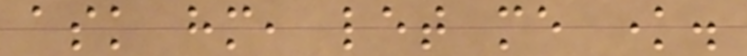ask him, let me know.
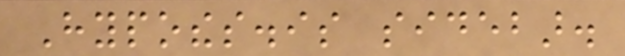Hypothes.is sidebar.
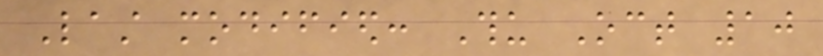Last modified: Thu Oct 10
